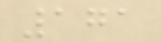171
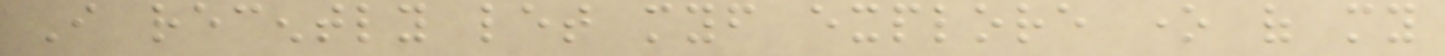I recently let myself explore one of my
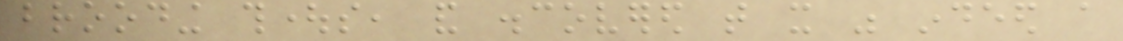brooding thoughts, and discovered that it was indeed a
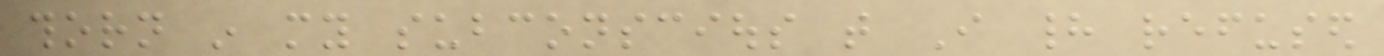thorn in my subconscious that I had refused
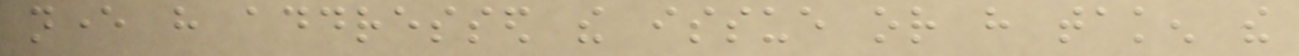never have addressed the issue or have taken the
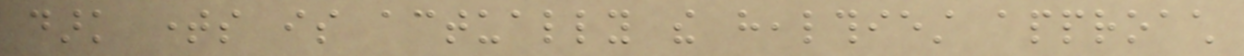dark times is actually the healthiest approach
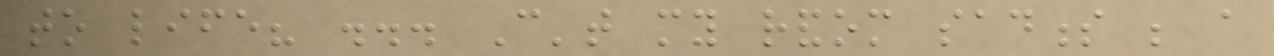to life? ... Can't my random sadness be a
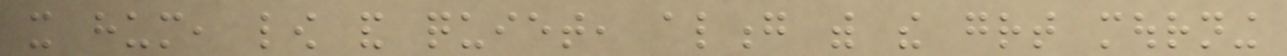it hum, low and quiet, along with the great mourning
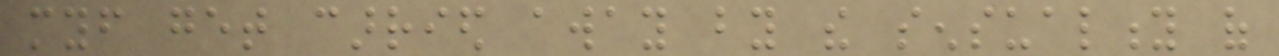myself get carried away by the sensuality of
